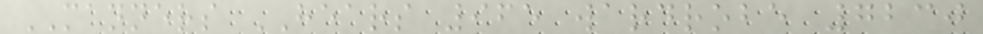MANNERS HEARS 965 wardrobe 7230
